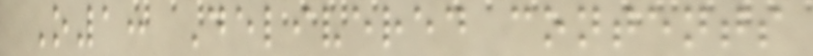O1: Delivered contents
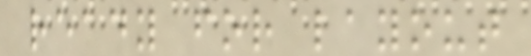ready for layout
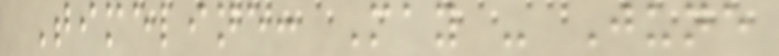Timeline: May - June
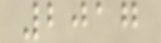2017
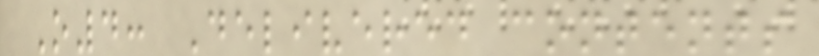O4: Delivered contents
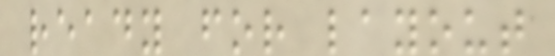ready for layout
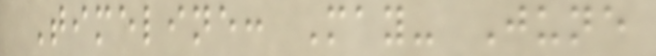Timeline: May- June
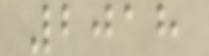2018
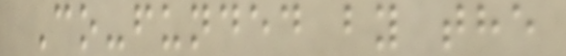Co-funded by the
